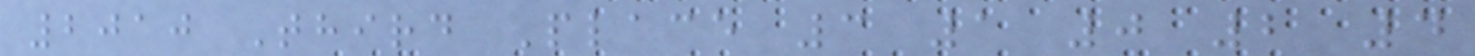2010 Third Place 3 1 0 2 4
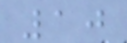10
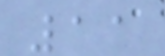11
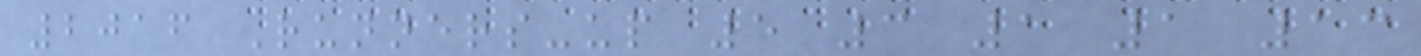2016 Runners-up 5 3 1 1 13
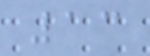13
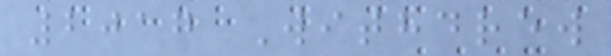2017 Withdrew
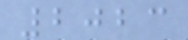2023
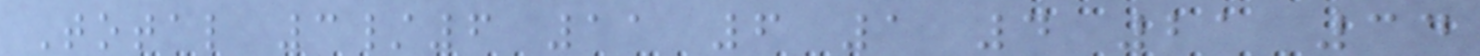Total 3/6 11 6 1 4 21 34
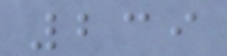239
